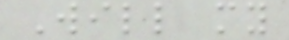Will my
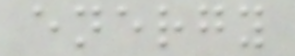energy
